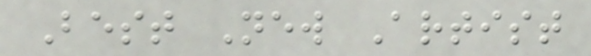Best New Artist
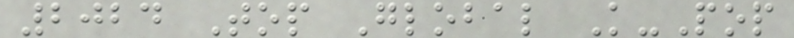2024 Top Global K-Pop
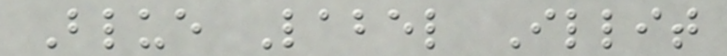Blue Label Illit
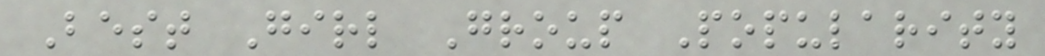Best Girl Group Popularity
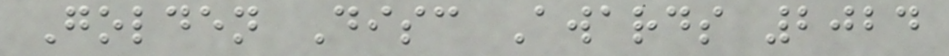Golden Disc Awards 2024
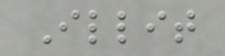Illit
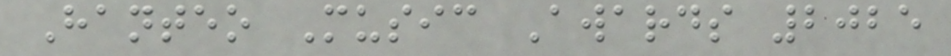Hanteo Music Awards 2025
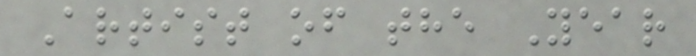Artist of the Year
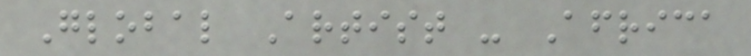Global Artist - Africa
